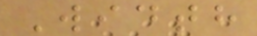Width
